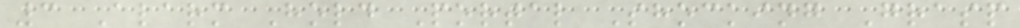3 Alarm Hold Portal Shocking Grasp
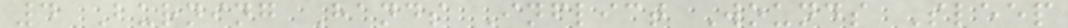4 Burning Hands Inflict Wounds Sleep
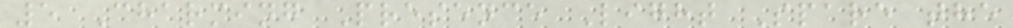5 Charming Presence Light Spare the
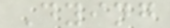Dying
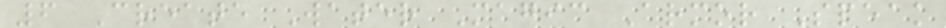6 Create Water Magic Armor Speak
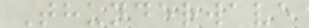Thunderwave
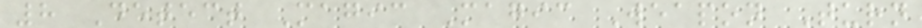8 Detect Magic Magic Weapon Turn
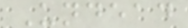Undead
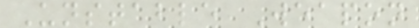Unstable Weapon
